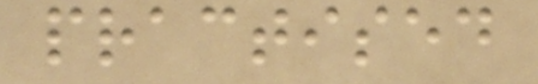practised
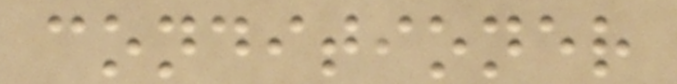conditioner
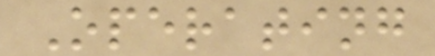Operating
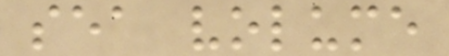sea volume
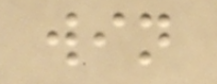win
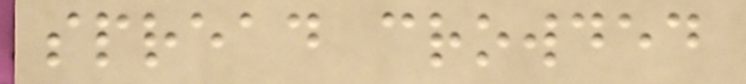spread crowded
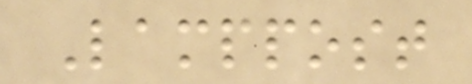Lamppost
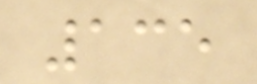135
